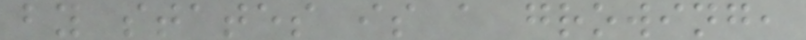by states is a growing,
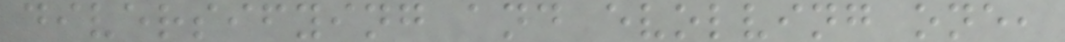diversifying and evolving one,
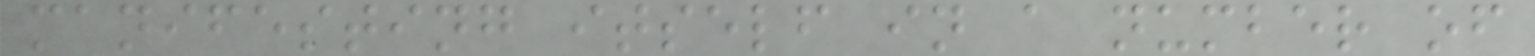manifesting itself in a number of
